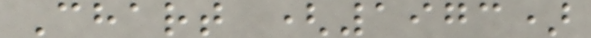Chart (1973)
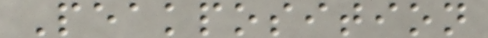Peakposition
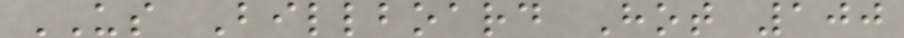US Billboard Hot 100
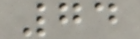74
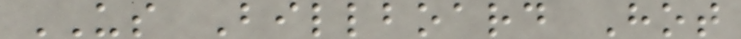US Billboard Hot
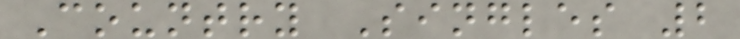Country Singles 2
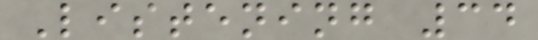Listening 34
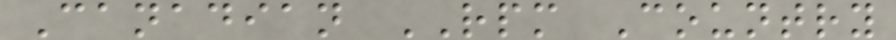Canadian RPM Country
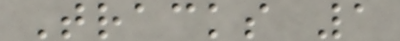Tracks 1
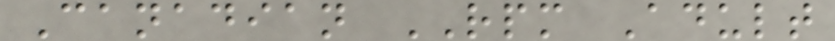Canadian RPM Adult
